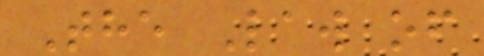The Law of
